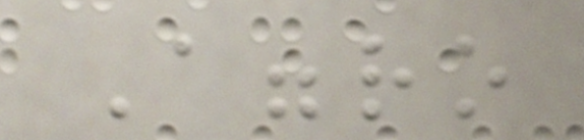Aggro
